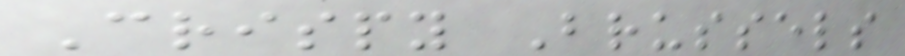Crispy Brussels
